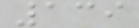139
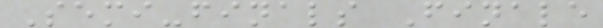Semi-finals Finale
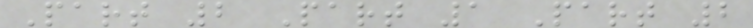Part 2 Part 1 Part 2
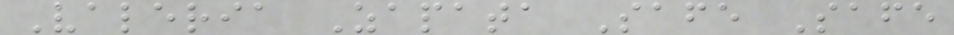Valeria Zapata Safe Safe
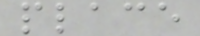place
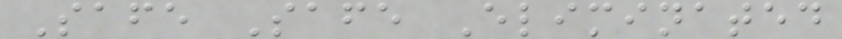Safe Safe Eliminated
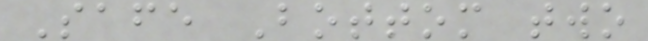Safe Bottom two
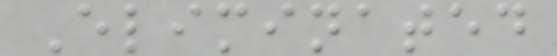Eliminated
